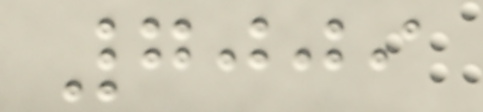7009
